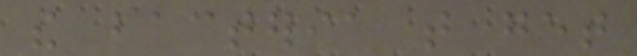the bacteria that get
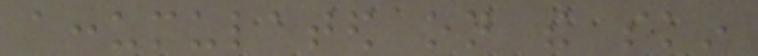accumulated on the skin
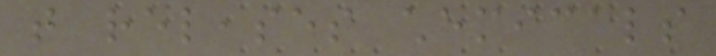that releases chemicals
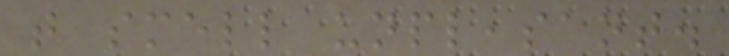that smell unpleasant.
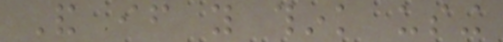And if you think using
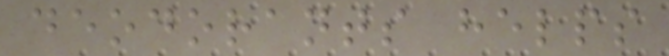deodorants helps
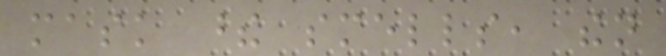mask these smells, then
